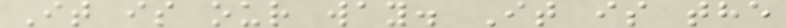It is our way. It is the
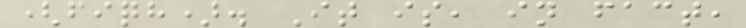(fiqh). It is, in fact,
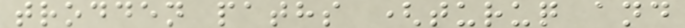trodden paths (turuq and
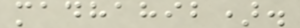madhahib).
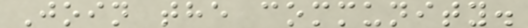Join the community.
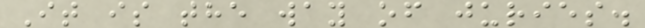It is the way of juries.
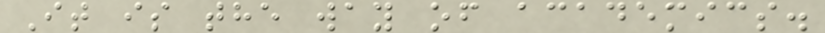It is the way of academics.
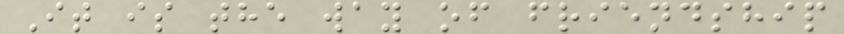It is the way of friendship
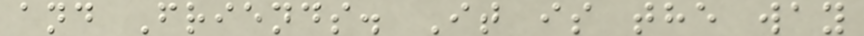and Friends. It is the way
